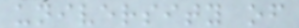university of
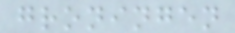groningen
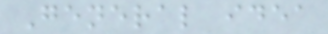General idea
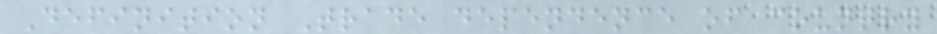Definition Trade dependence of country
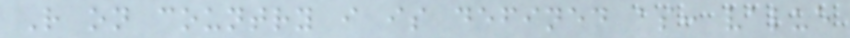R on country i is defined as: value
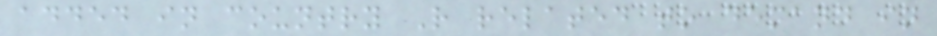added in country R related to demand in
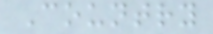Country
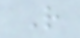R
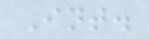Int.
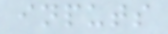inputs
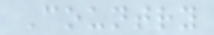Country
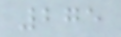275
